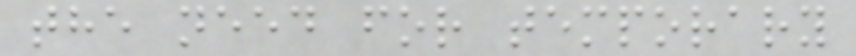the need for temporary
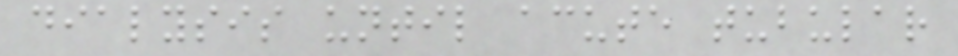dialysis until acute tubular
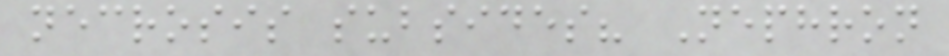necrosis subsides? Nephron
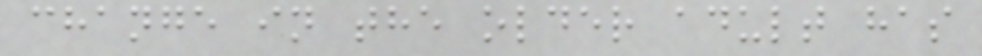change in the older adult has
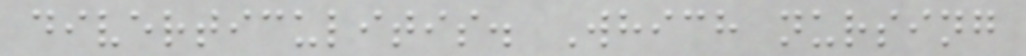diverticulitis. Which nursing
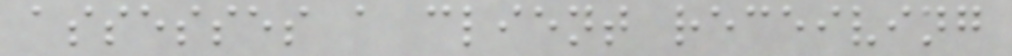assesses a client receiving
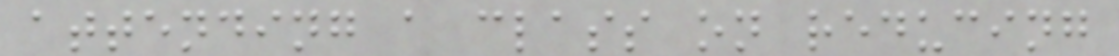attending a class on reducing
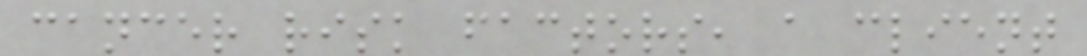cancer risk factors, a client
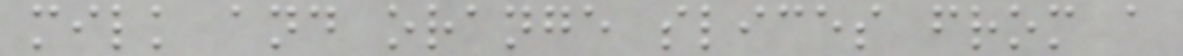milk and orange slices from a
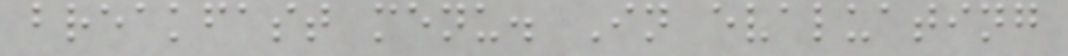breakfast menu. In evaluating
